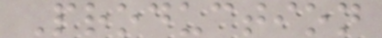Production
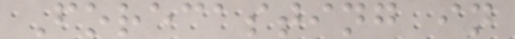Forecasting in
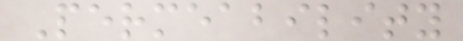Permeability
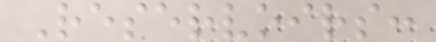Reservoirs:
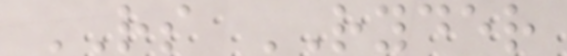RS RYDER
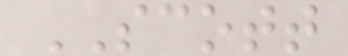SCOTT
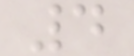4
